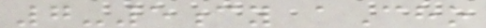7-5cy aCho
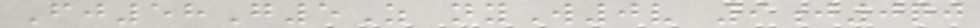Fj58G5Z nyW0v 9j0qj
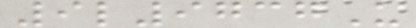9l9737U
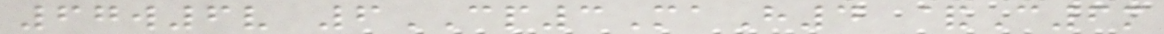67w6v 6CP3MaH4 &C6m
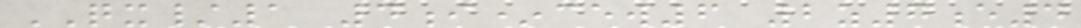QX/1 4i*cew6 2z7e4
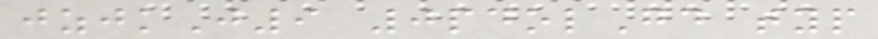jzjkJ9 0pdolGd typ
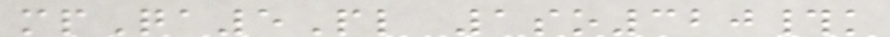mpQa5Pl 1so320#k
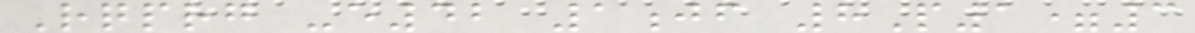Rqprg -e42 1jf 8P1=3
